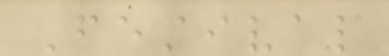Festival
